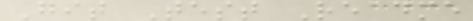Git Test Readme
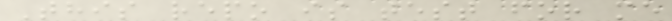This repo is test for me
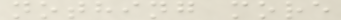nothing more
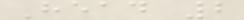Head 2
